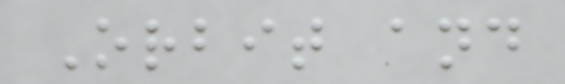Orbit and
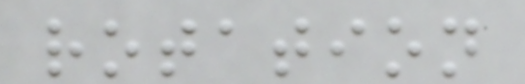rotation
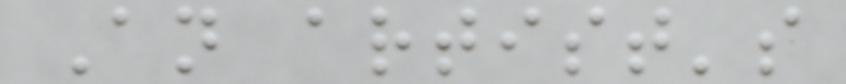An artist's
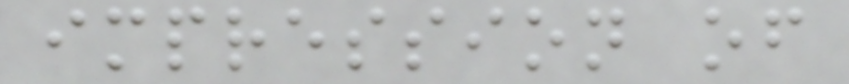impression of
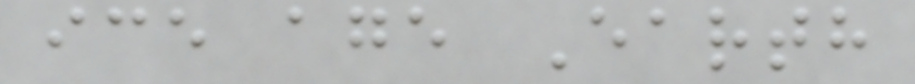ice age Earth
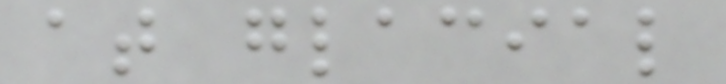at glacial
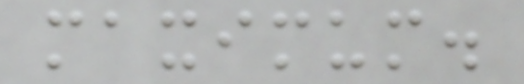maximum.
